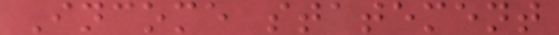Income statement
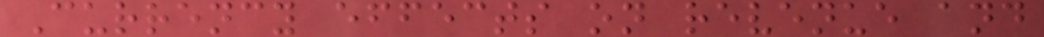Currency effects on revenue and
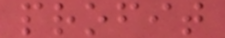profit
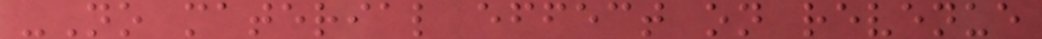-No material effect on revenue
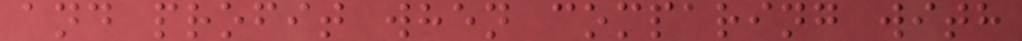and profit when comparing with
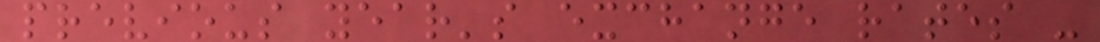previous year's exchange rates -
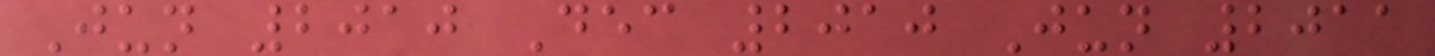Jun 2010 Dec 2010 Jun 2011
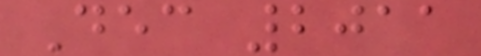Dec 2011
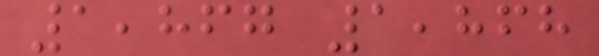1,867 1,868
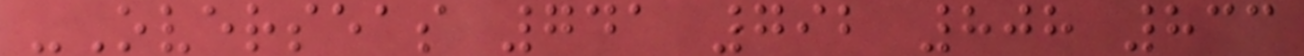-Overseas 741 792 808 833
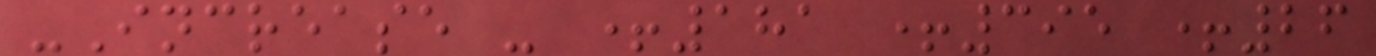-Increase - +181 +395 +26
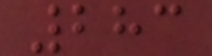283
